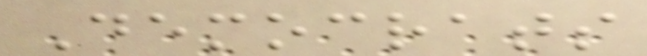Democrats
